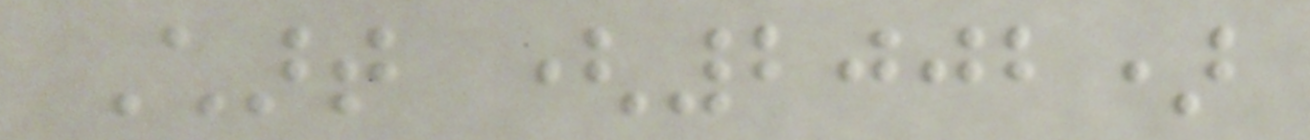Chart (2002)
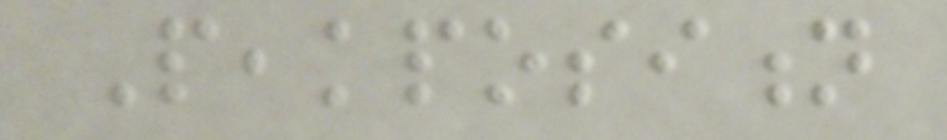Peakposition
